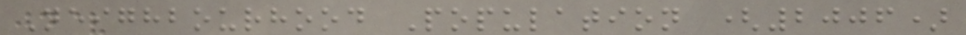Neighbourhood Population (2006)
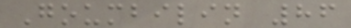Goumbilin 86
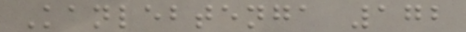Kanlebtenga 172
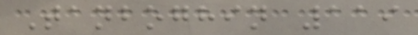Tanboghin 119
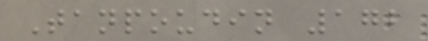Tanpoudin 172
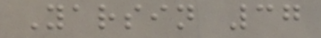Yarsin 37
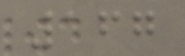167
